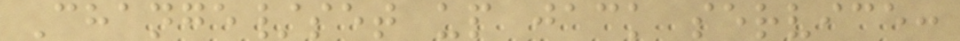Change/set up jack service:
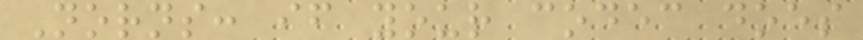Norns: if your codec does
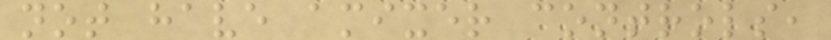not have amixer controls,
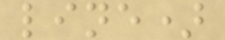line)
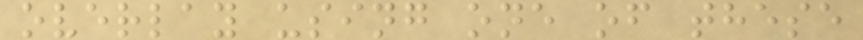overlay using one of these
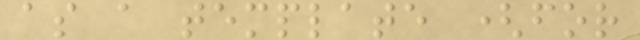as a template (for
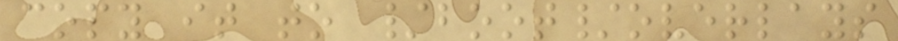copy it to /boot/overlays
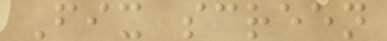Fix screen
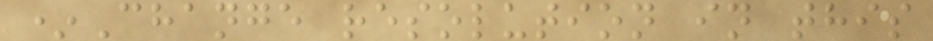*Change resolution in this
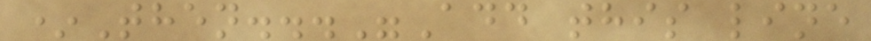*Then..."Add this line
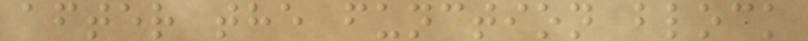after the function block
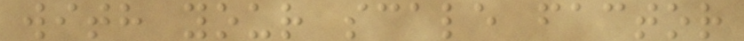with your scale factor
